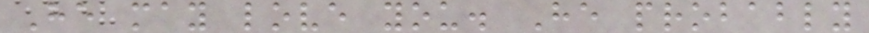He may love you. He probably
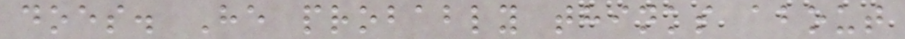does. He probably thinks about
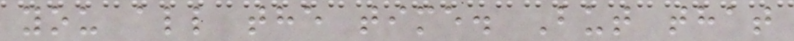you all the time. But that
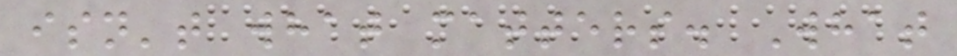isn't what matters. What
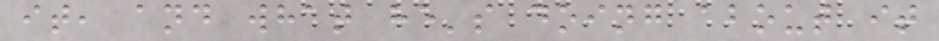it, and what he's doing about it
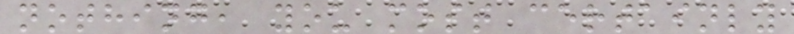nothing, you most certainly
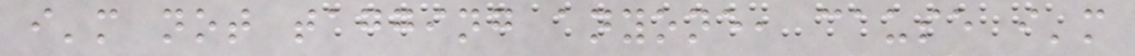i'm not tagging anyone, cause i'm
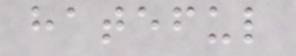hateful
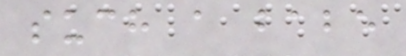such a babe
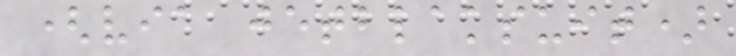(via jetblaksuit)
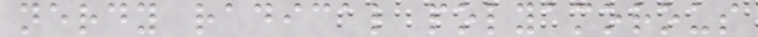nerdy radical polyamorous
